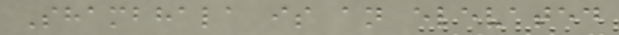Shambhala is an elevated
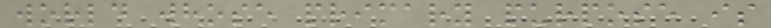world whose primary purpose is
